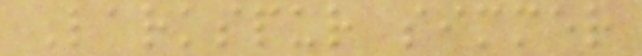Larkspur simmer
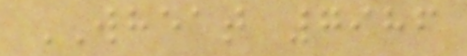WHEAT 7986
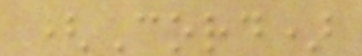(Cord)
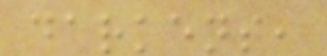darkens,
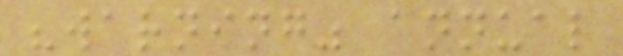"warning" annual
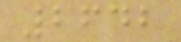2642
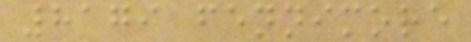8179 fennimore
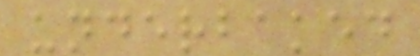underbaked
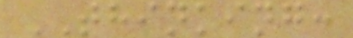THINKING:
